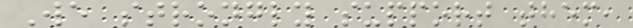We strongly support them,
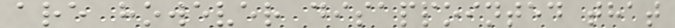are however disappointed that
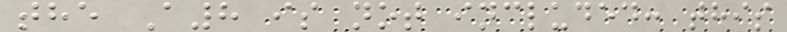the A8 is not included: this
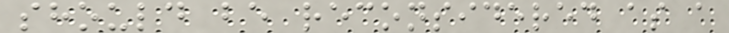should be reconsidered as a
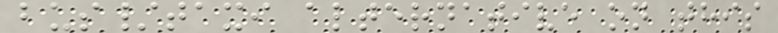bus/taxi alternative on this
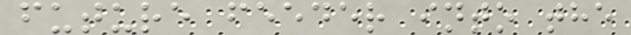future feeder into the
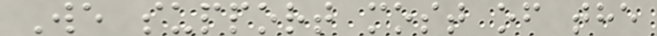We support most of the
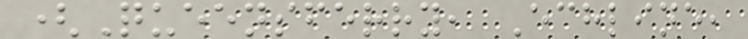(Queensferry, Echline,
